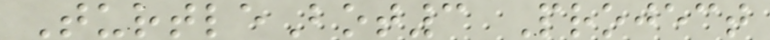TurtleBot3 Project
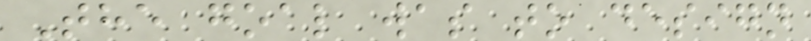The goal was to design
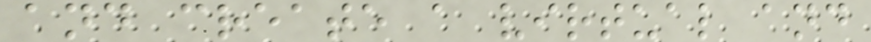and create a virtual and
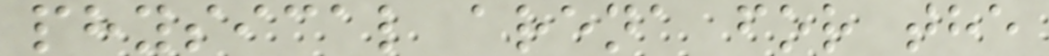physical arena for the
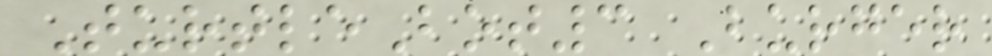TurtleBot3 Burger
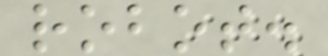robot.
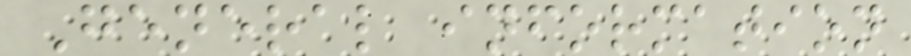General information
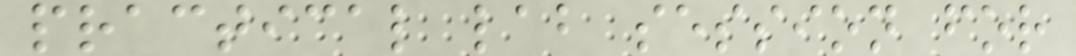practical lab session for
